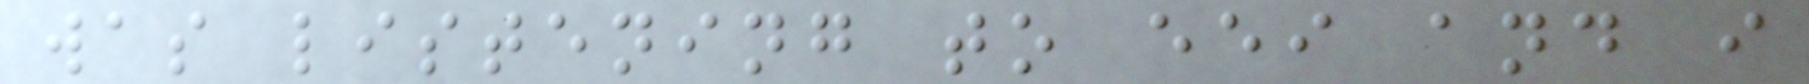was listening to eei and i
